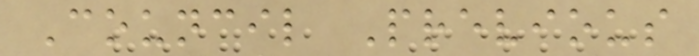Council Previous
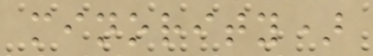minority)
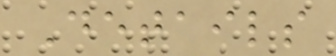Details
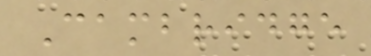Cambridge
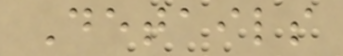Details
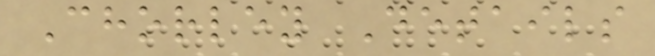Chorley Details
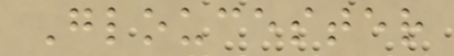Gloucester
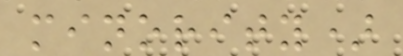minority)
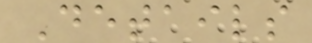Details
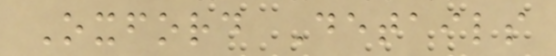Oxford Details
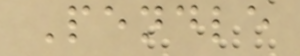Pendle
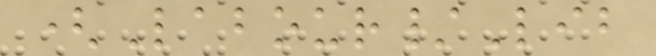(Labour/Lib
